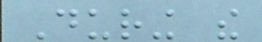During the
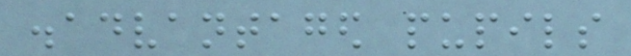disadvantaged pupils
